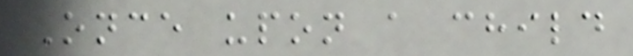Once upon a child
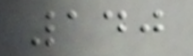140
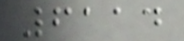6114
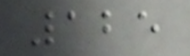125
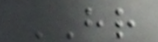HR
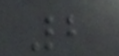2
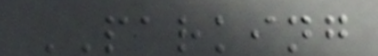PARKING
